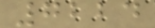7224
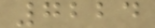7224
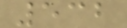532
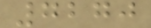7270
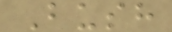Bush
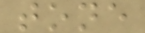tone
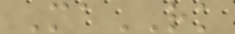MaRK
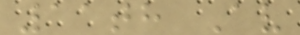11th Av
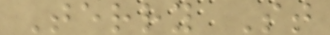Terry St
